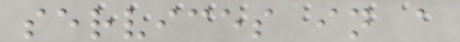services in a
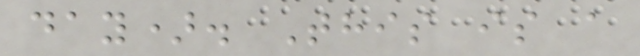day). This is a
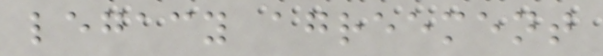legacy agreement
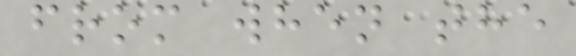from when the
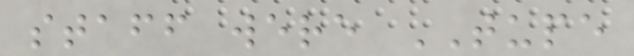staff were TUPE
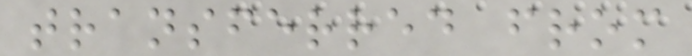transferred from
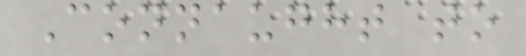Connaught to
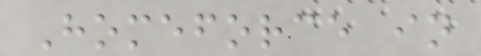Homeforce in
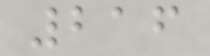216
